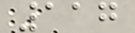117
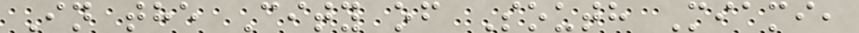In the City of South Miami,
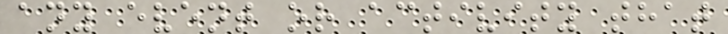any event or activity that
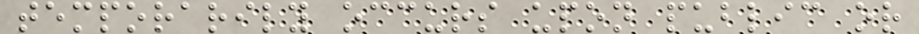temporarily occurs upon public or
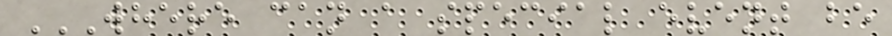WHERE CAN A SPECIAL EVENT BE
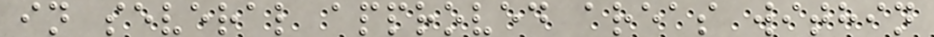in several approved areas within
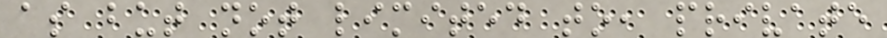as but not limited to, private
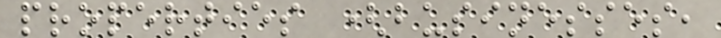properties (businesses,
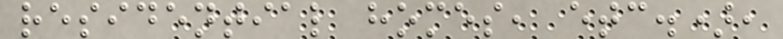residential homes, etc.),
